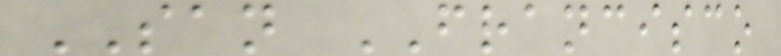SAN FRANCISCO
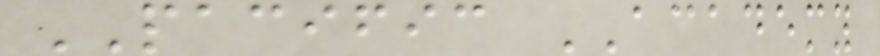PACIFIC ACADEMY
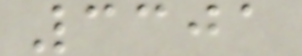3301
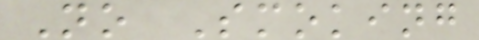No Smoking
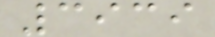3939
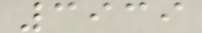3939
